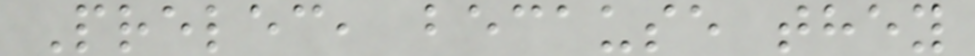Prelec, because they
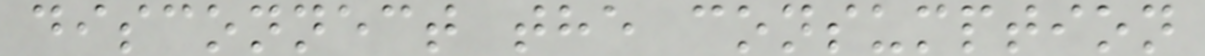disconnect the consumption
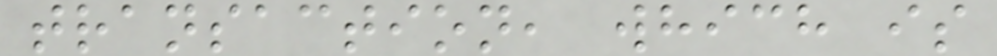transaction, which is
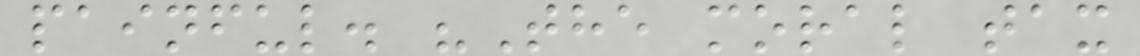painful. "The moral tax
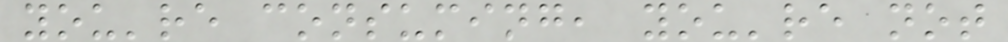you're consuming, you're not
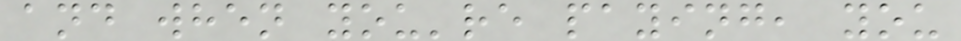and when you're paying, you
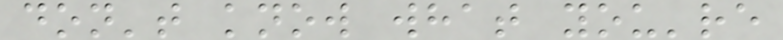don't know what you're
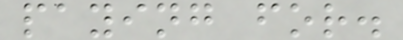paying for.
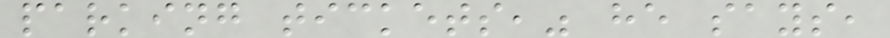parking tickets," he says,
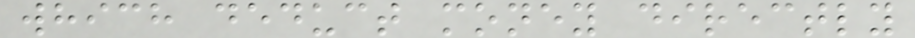which deduct money directly
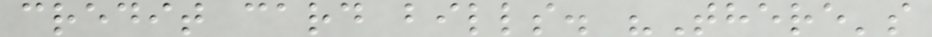credit card bills. "There's
